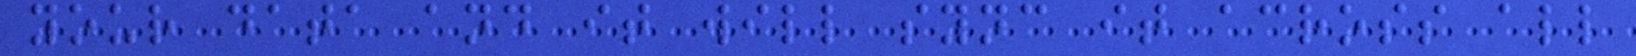your data and it will sync it across all
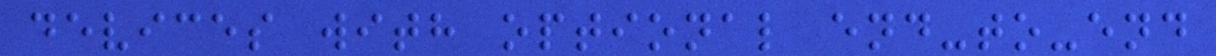devices with optional end-to-end
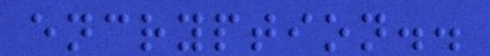encryption..
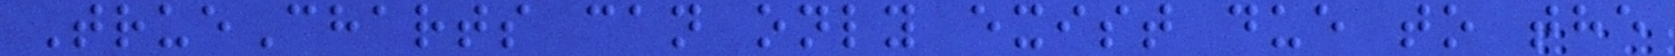TrueCharts can only exist due to the
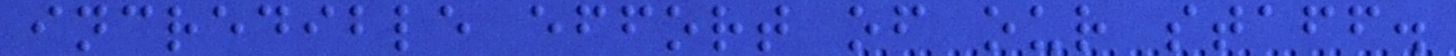incredible effort of our staff.
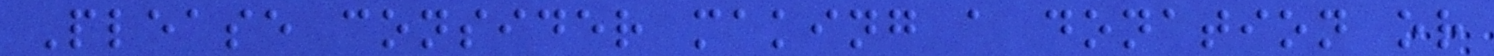Please consider making a donation or
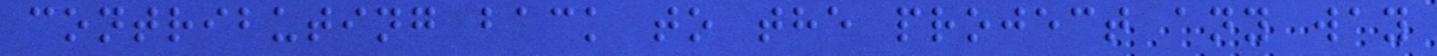contributing back to the project any way
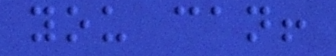you can!
